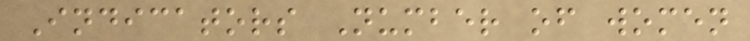Indicators Number of women
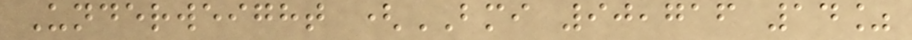Underweight (BMI 90,716 14%
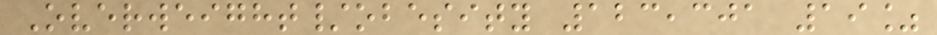Overweight/obesity 123,301 19%
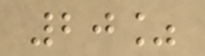20%
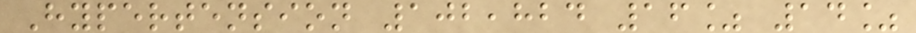Hypertension 102,824 16% 14%
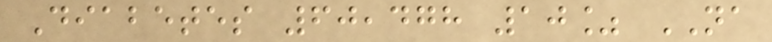Diabetes 60,478 10% NA
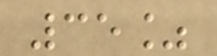35%
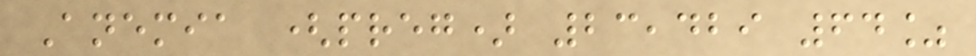Anemia (preg) 23,429 64%
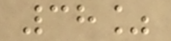38%
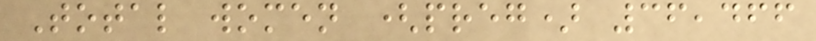Total women (preg) 36,466
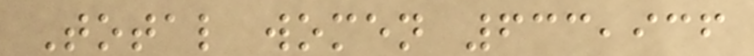Total women 633,936
